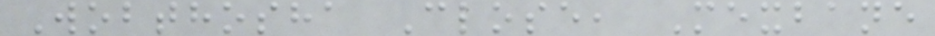Wobthosha Close, Mexbane
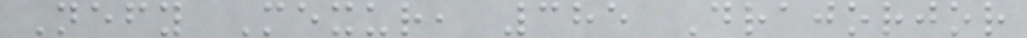Nefy Mexur, 385 Drajorjor
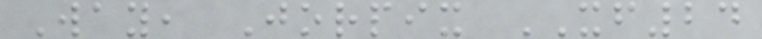Way, Jorpix XF24
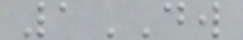1DW
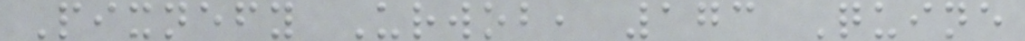Pixnefy Urwob, 173 Quine
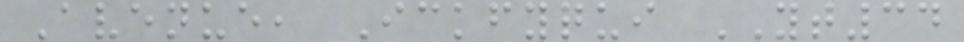Avenue, Ickfyqui YT34
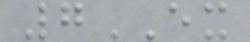7EX
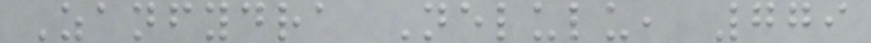Zanfydra Nelulu, 779
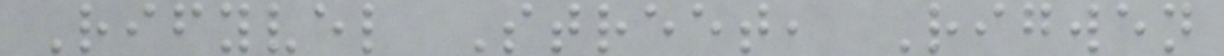Rifyvel Street, Rigwen
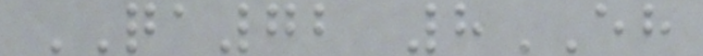QA72 8EH
